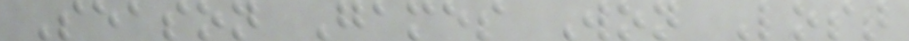Season Games Won Lost
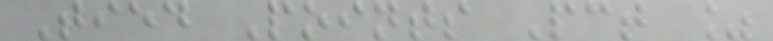Tied Points Pct %
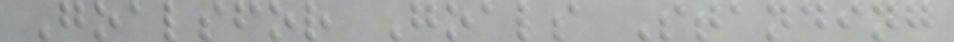Goalsfor Goals Standing
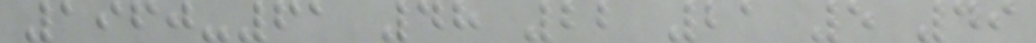1960-61 48 22 21 5 49
